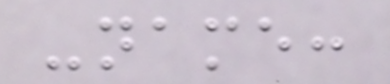-name:
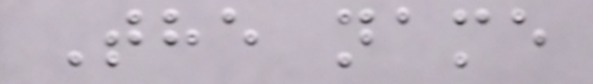The name
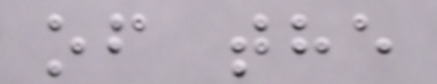of the
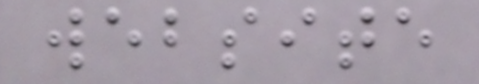website
